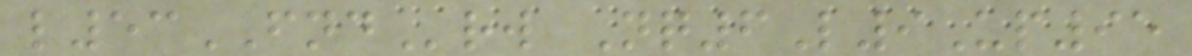l53FNDrw Nq6L9Up95
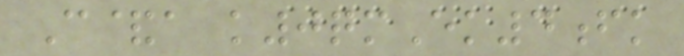C&a k0qmEk4fk
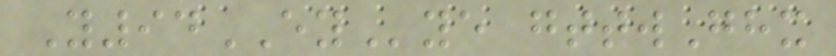Y94EYye gttwGhx
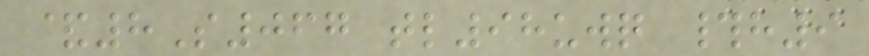&8S067 tl98uwq #h9
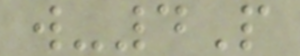w-4P
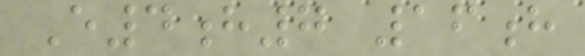E4h7 16h
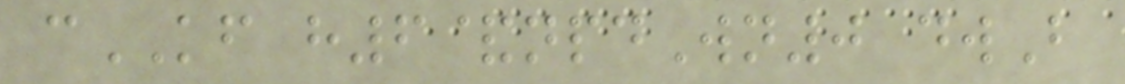cKF h6&npdWn0 dwB
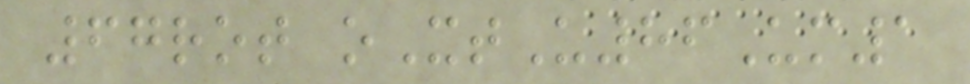67rot oXtU86Um1
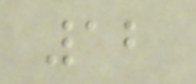12
